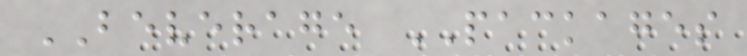BEVERAGE PACKAGES
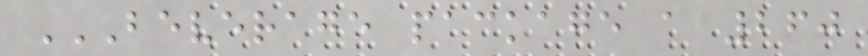BEVERAGE PACKAGE A 260
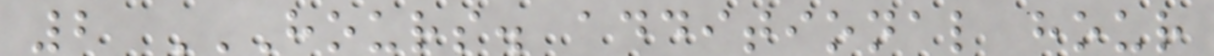2 HOURS. ADDITIONAL HOUR
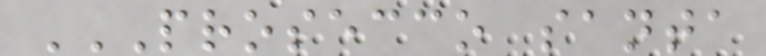PROSECCO SANTA
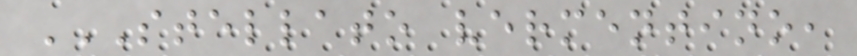STELLATO VERMENTINO,
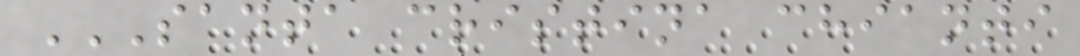SANTA CRISTINA CHIANTI
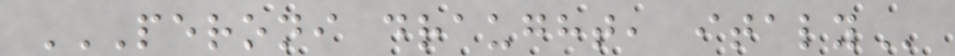PERONI DRAUGHT, ITALY
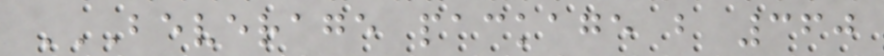BEVERAGE PACKAGE B 360
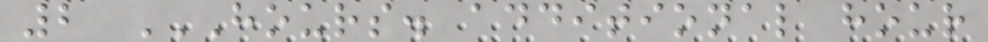2 HOURS. ADDITIONAL HOUR
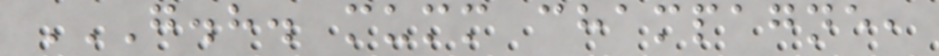G.H. MUMM CHAMPAGNE,
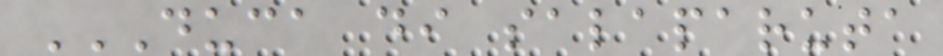DUCA DI SALAPARUTA
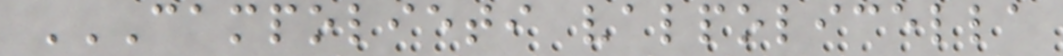CAMPOLIETI VALPOLICELLA
